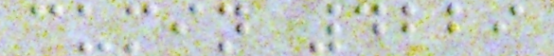cumin 4229
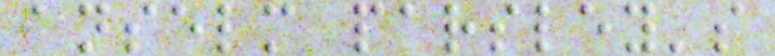anselm parsley's
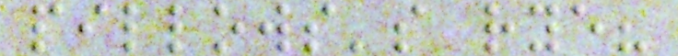pillows's rye?
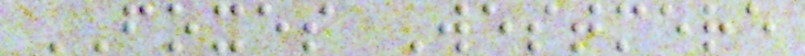FOXES Westmere
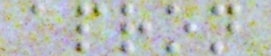apron
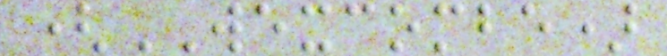(WEXCOMBE)
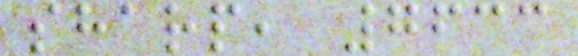sharp, 7633
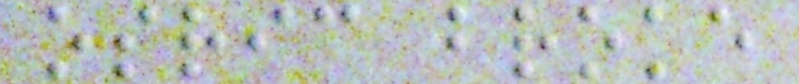osric broke
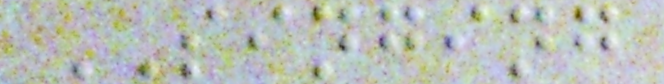SINGING
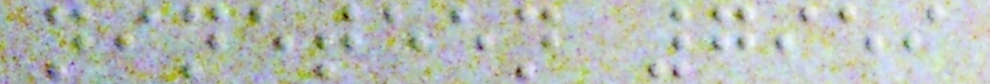nineteen 7959
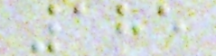185
